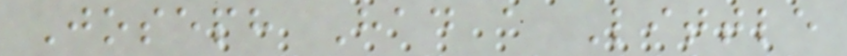Joseph Had a Little
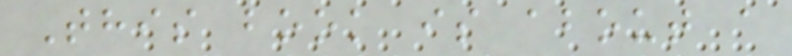This book is about a
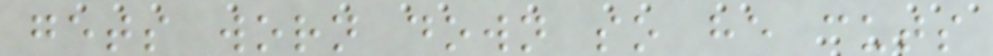gets worn down so he cuts
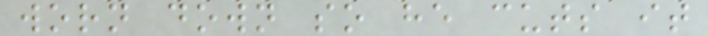worn down so he cuts it
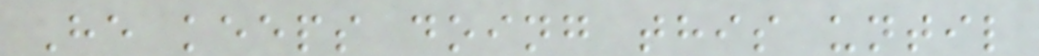He keeps doing this until
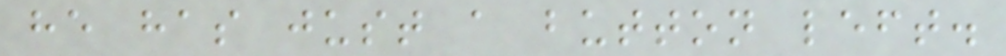he has just a button left.
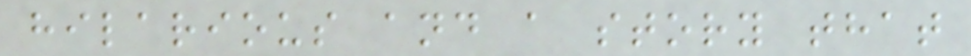hilarious and a story that
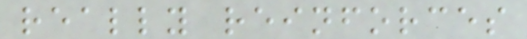really reinforces
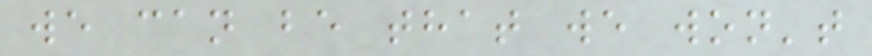we can be that we won't
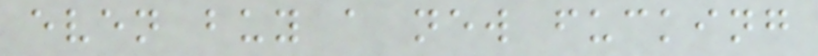even buy a new fucking
